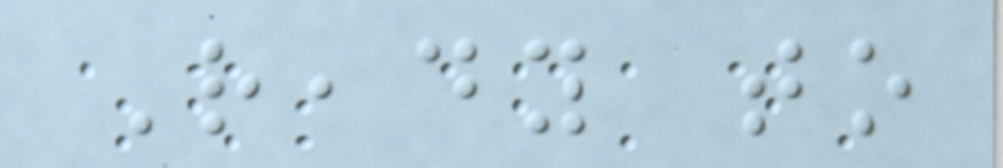Ready to
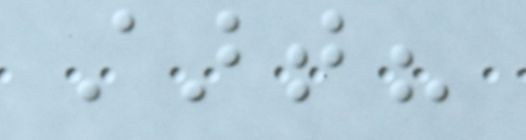start?
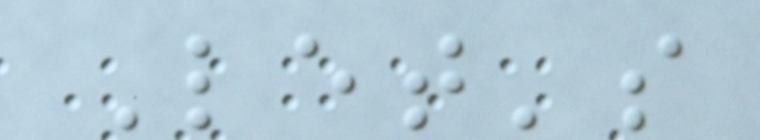Let's
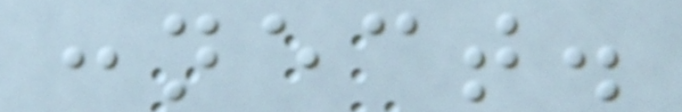connect.
